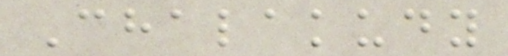Chalakudy
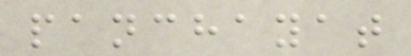panchayat
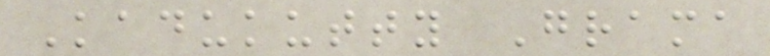Kadukutty Grama
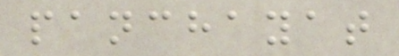panchayat
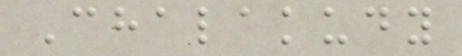Chalakudy
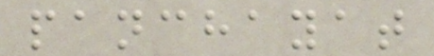panchayat
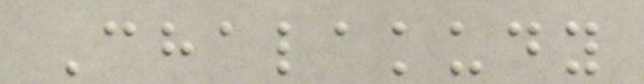Chalakudy
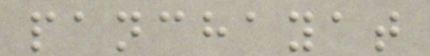panchayat
